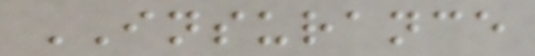INSURANCE
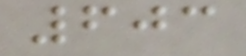603
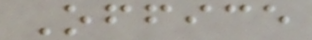Office
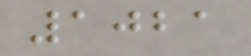1021
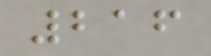216
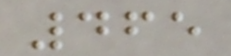465
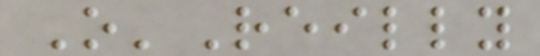O'Reilly
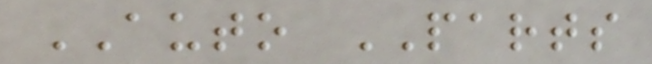AUTO PARTS
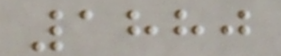1880
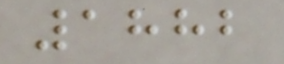1882
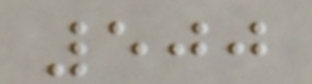500
